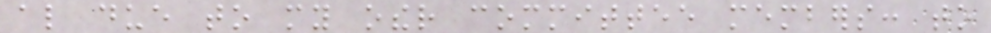also due to my other committee members: to
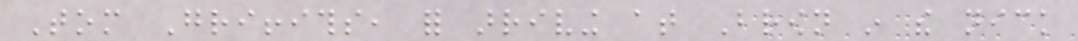Tom Griffiths, for arriving at Brown in the nick
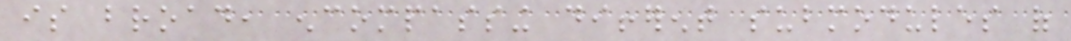is broad, encompassing different submodules of
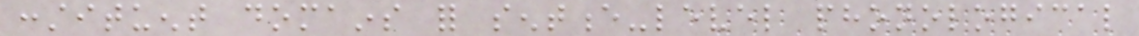constituent domains for sentence-level phonological
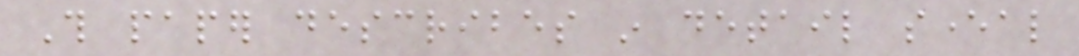This paper describes in detail several
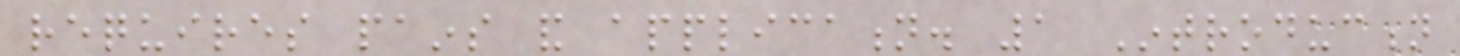requires pains and application. 1 Introduction
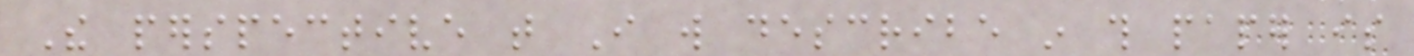The perspective that I will describe in this paper is
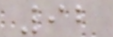92
